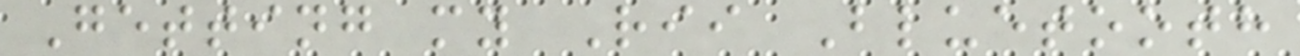Getting my Rii Bluetooth
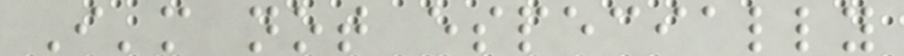I'm not especially
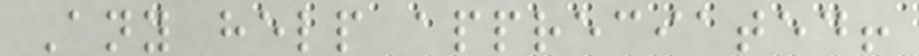Any help appreciated!
